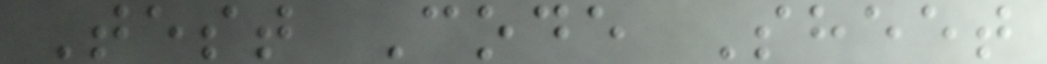Test Code Sheet
